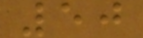50
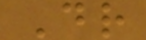Dr
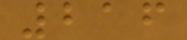216
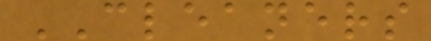CLEANERS
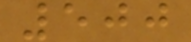500
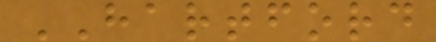HARTFORD
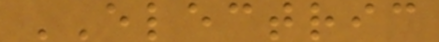ELECTRIC
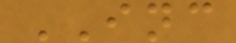INC
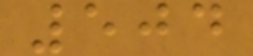504
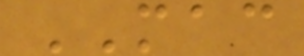MAC
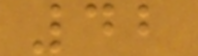42
